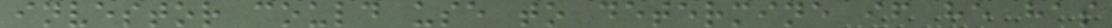investor could use to determine if he has
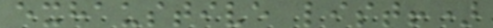exhaustive list!)
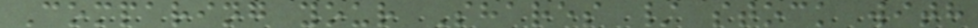Comparing your Shares / stock with
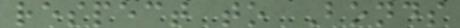respect to Bonds
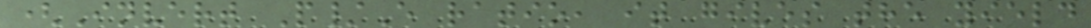(Invert P/E ratio, it gives the yield
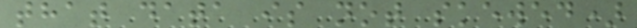that data is not skewed)
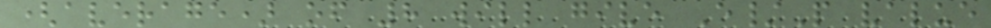(average) of 8 will give E/P value
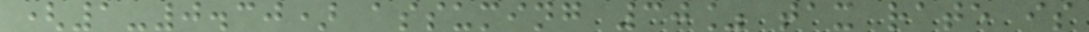(1-0.30) assuming 30% tax rate is
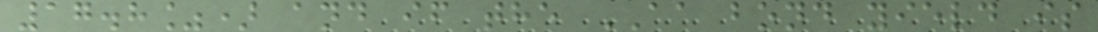17.8%) and if the AA bond yield is
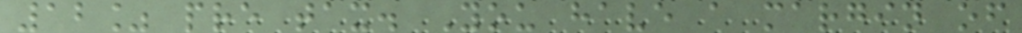12% pre tax. You have a margin of
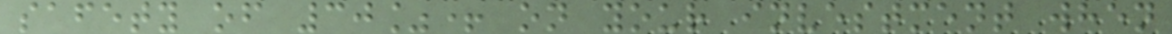safety of 30%+ on your investment when
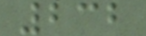232
